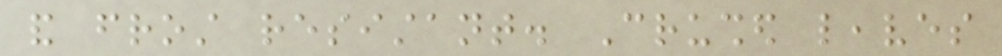and frost resistant. Crushed leaves
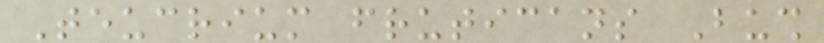Teucrium fruticans Bush
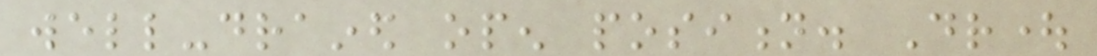well-drained open position. Drought
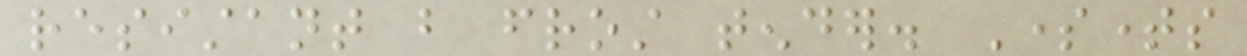resistant but frost tender. Sometimes
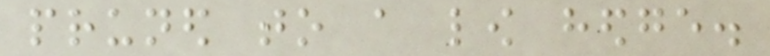pruned to a low hedge.
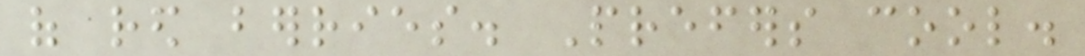of red berries. Prefers cool.
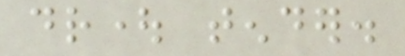drought tender.
